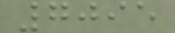7095
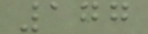177
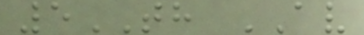5TH AV
